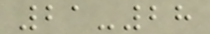21-28
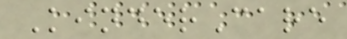KinderCare
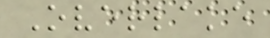Overlake
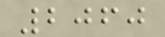2060
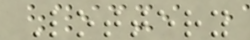Lottery
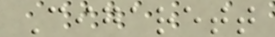Cigarett
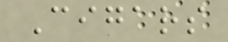Cigars
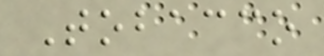Tobacco
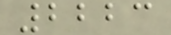2223
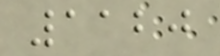1120
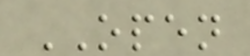OPEN
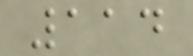114
